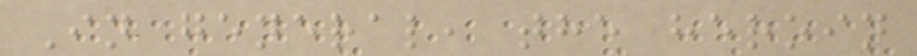In general, the heroin
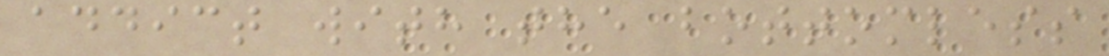addict with the bottomless
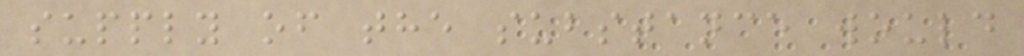supply of the substance would
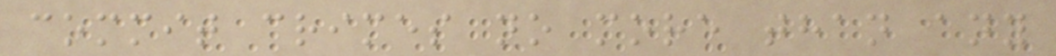commit crimes no more than any
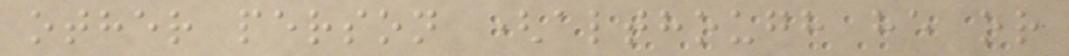other person (although he or
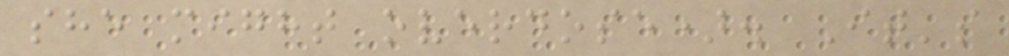she might overdose). It's
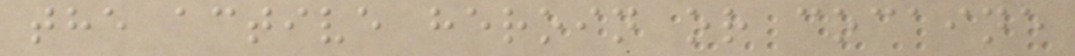the active heroin or cocaine
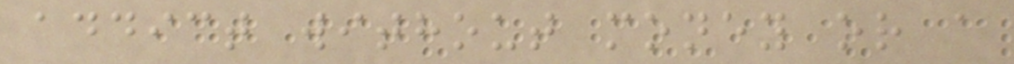addict without money or a
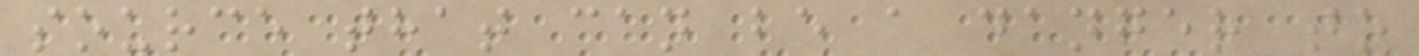source that can be a danger to
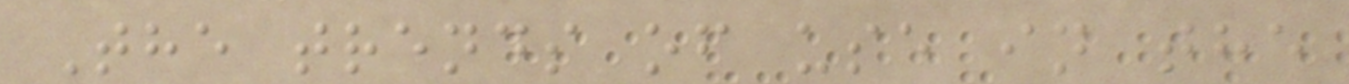The trends of use in the
